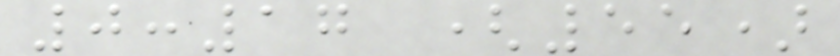0:17 (55)
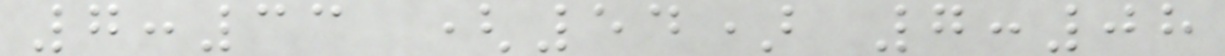7:33 (54) 7:08
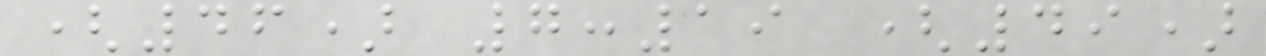(46) 7:19 (49)
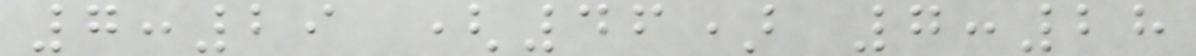7:29 (46) 7:28
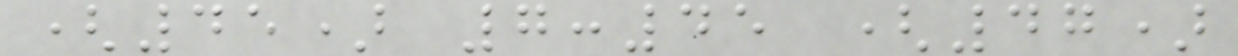(45) 7:45 (47)
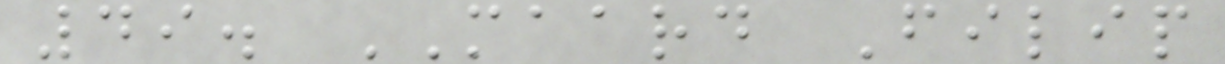49. MAARD Filip
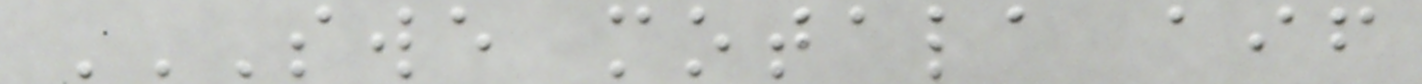SWE MOTALA AIF
